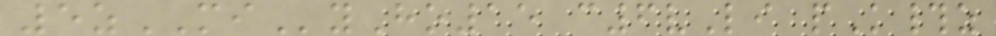5zMIyHo15 c6vLi pK#z
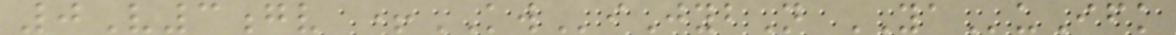0V3gv +KWiJybN YAuIfk
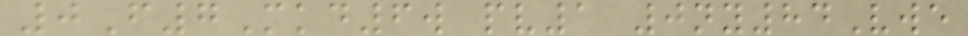0F7Mkd6w pv1 0ny84Vwe
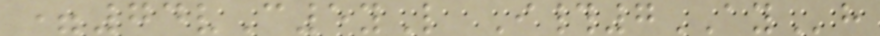=74vC5yL I#7AYh
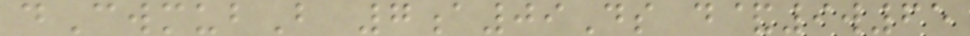dCwmubB 7a09Ds d&9w65
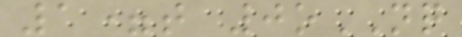1=t 0oNQ
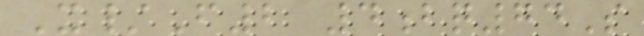X/F2 4bq74S
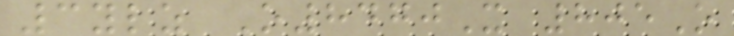3ylz O8470X 805O
